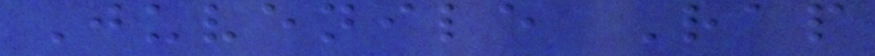Juvenile Rap
